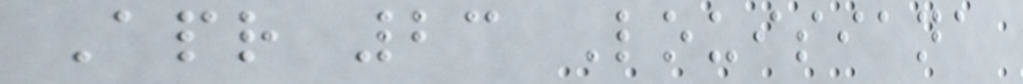Apr 23 Louisiana
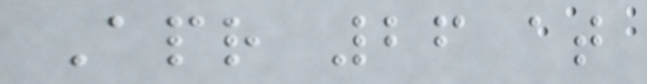Apr 26 at
